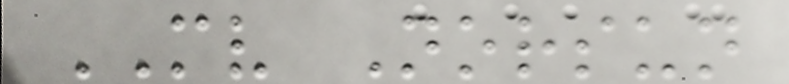MV Norsun
